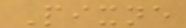Pixne
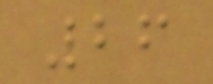26
